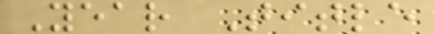Year Title
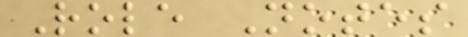Role Notes
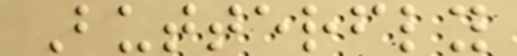Butterfly
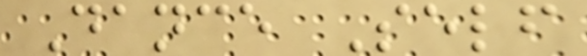Dance Self
